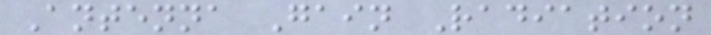Antenna Gain Radiation
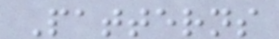Patterns
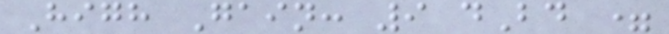High Gain: 9 dBd =
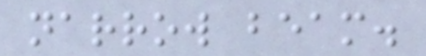narrow beam.
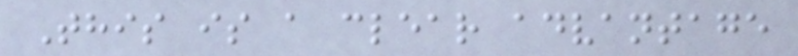This is a clear advantage
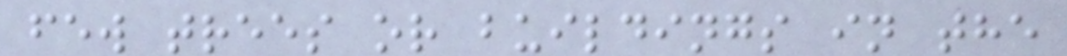few trees or buildings in the
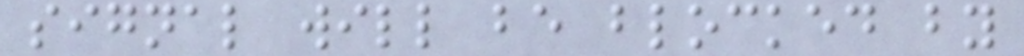signal will be blocked by
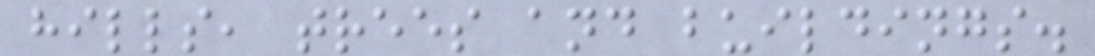hills, trees and buildings.
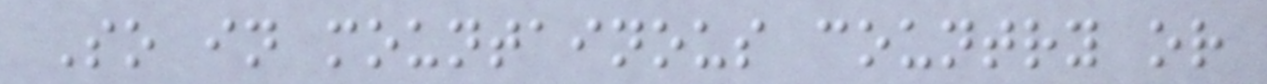So in mountainous country or
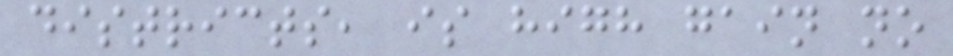districts, is high gain no
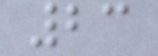23
